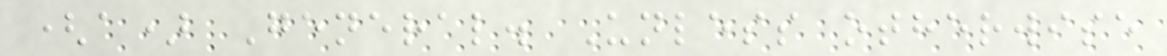(a) General. Unless otherwise
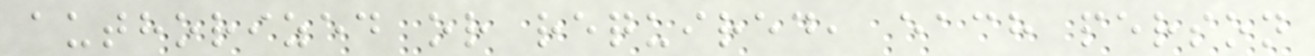authorized or required, each person
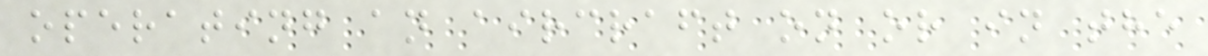operating an aircraft on or in the
